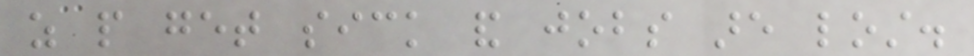as people get sick and jobs are lost.
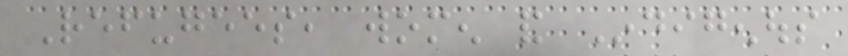Refugees, women and Indigenous
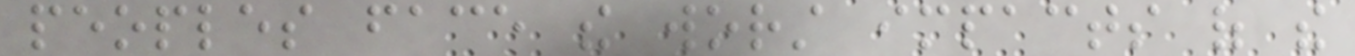peoples face the worst impacts of the
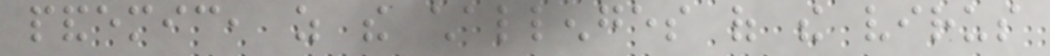pandemic, as the challenges of the virus
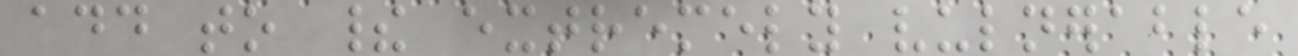add to their extremely vulnerable
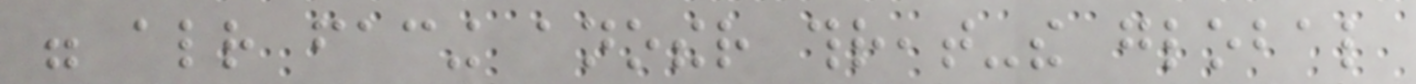were already facing another threat-the global
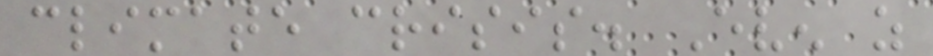climate crisis. Even as
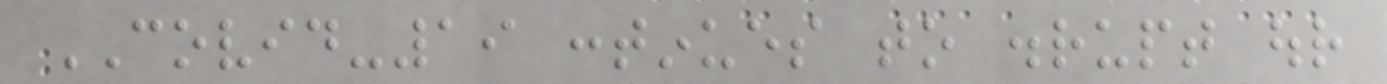COVID-19 continues to disrupt our
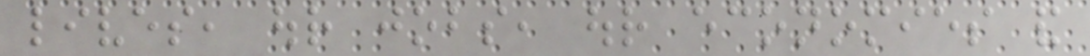lives, our jobs, our economies and
